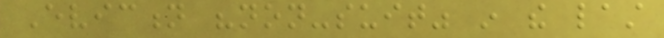Eviction "non-suit" in the last
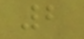2
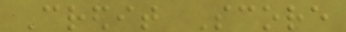Credit Score
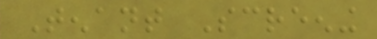Tenant Screening
